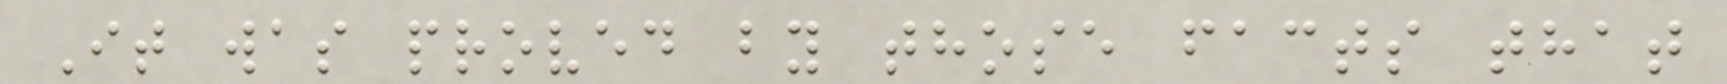It was proved by those facts that
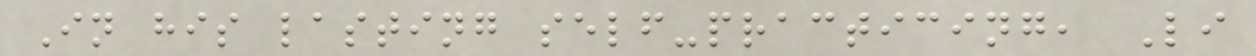In his lasting self-practicing, Li
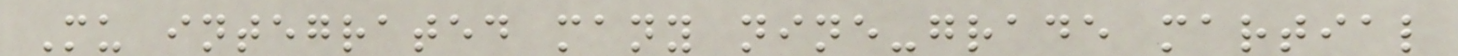Mu integrated many nine-grade martial
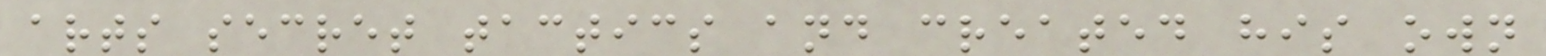arts secret tactics and created his own
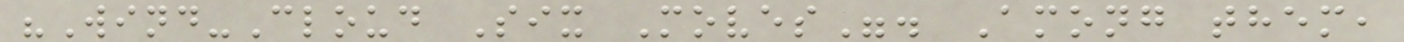"Wind-Cloud Six Moves". Among them,
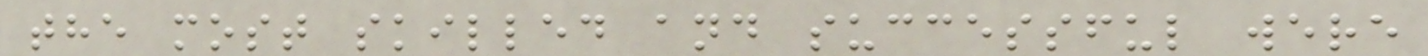the most skilled and successful were
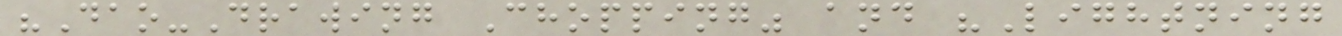"Dao-Drawing Chopping" and "Lightning
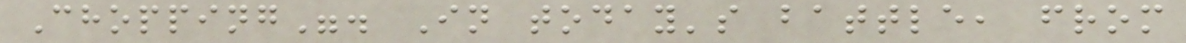Chopping". In today's battle, from
